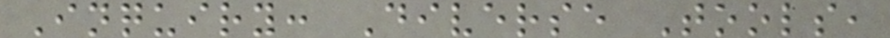Inquiry: Diverse Tools,
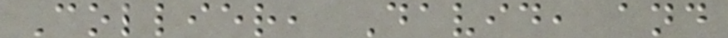Collier, David, and
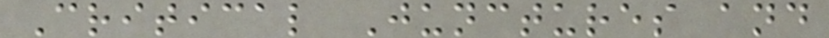Critical Junctures and
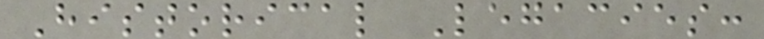Historical Legacies:
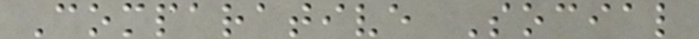Comparative Social
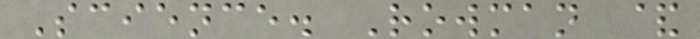Science. Rowman &
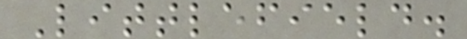Littlefield.
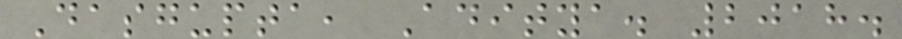Dasgupta, Aditya. 2018.
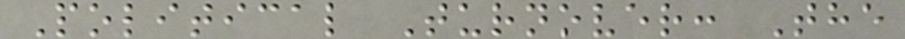Political Turnover: The
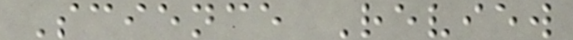Science Review
